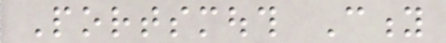Portsmouth City
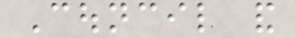Council and
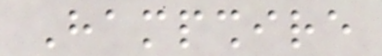Hampshire
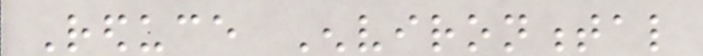Reduce Environmental
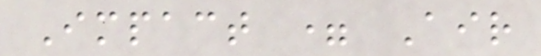Impact = Air
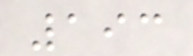193
